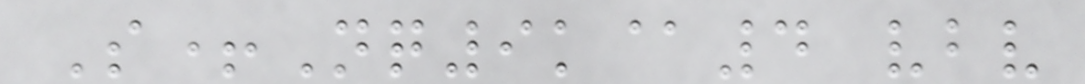S+Nq9k@4 vbv
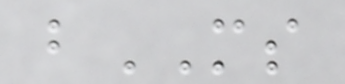bMS
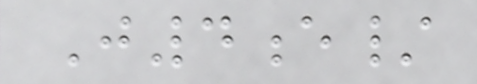J4e/
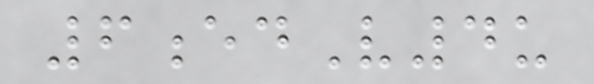6edV4u
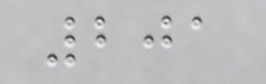201
